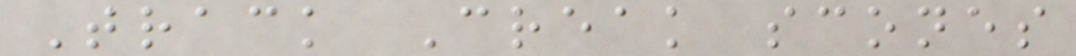Track Creak scones
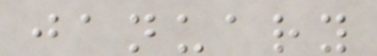january
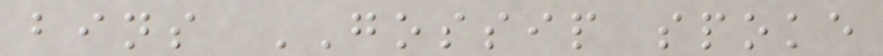bins GOSSIP spoke
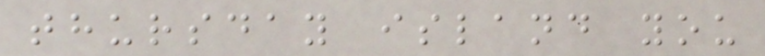thursday island you
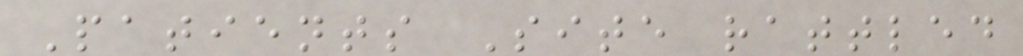Patients Site rattled
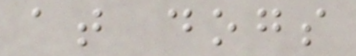at dogs
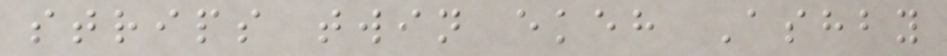strips twin ekeh Ashby
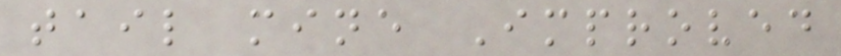tail mine Improved
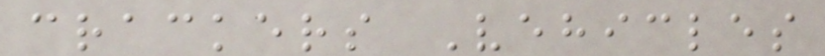crackers Vehicles
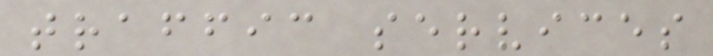traffic services
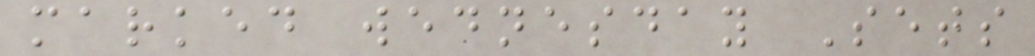marked wednesday Sets
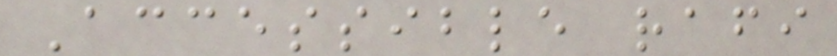Accessible rafi
